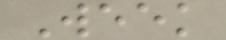Week
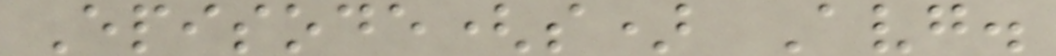Episode(s) Avg.
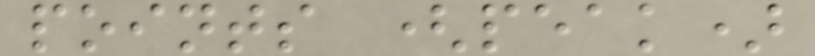points (peak)
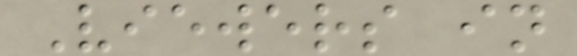Viewers in
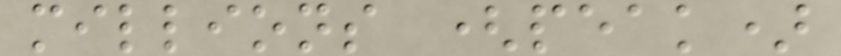millions (peak)
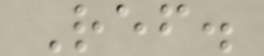Ref.
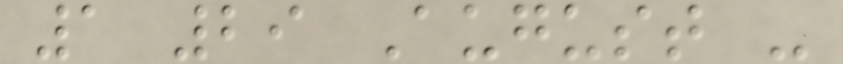1 29 August -
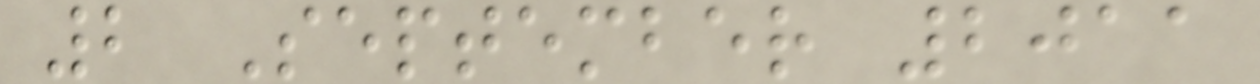2 September 2011
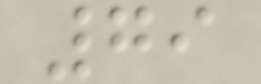79
